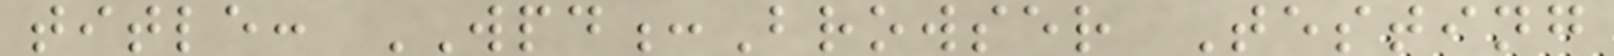title: WPD:Browser Testing
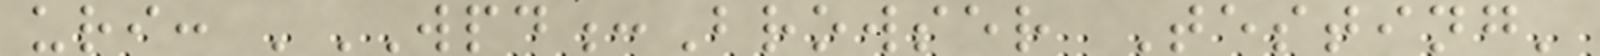uri: 'WPD:Browser Testing'
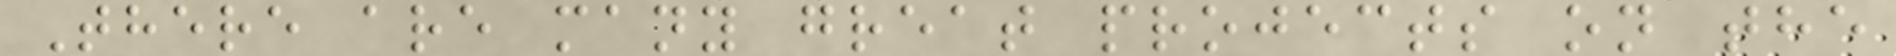There are many great projects on the
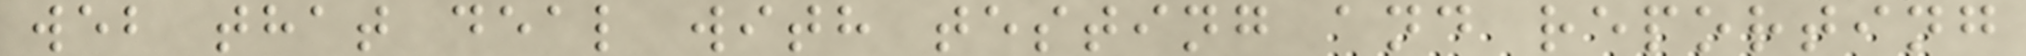web that deal with testing and reporting
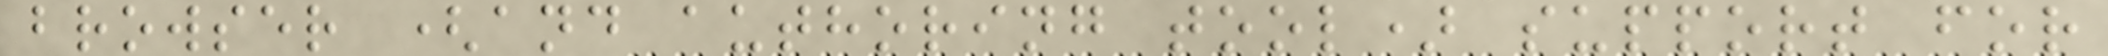browser (and authoring tool) support for
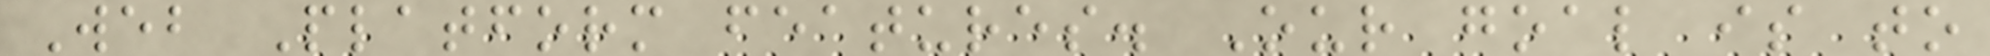Web Platform features. Our goal is to
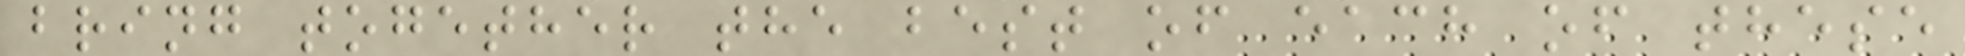bring together the best of each of these
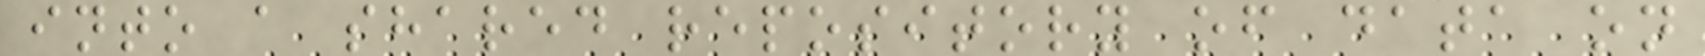into a shared repository of data on
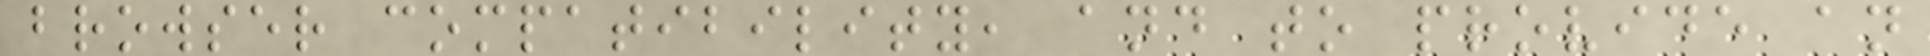browser compatibility, and to provide an
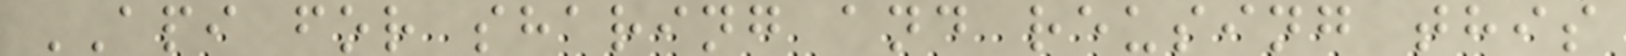API for sharing and reusing this
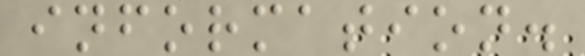information.
